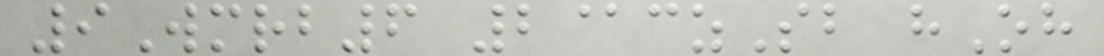9Wmrb6 2@czSb hOh
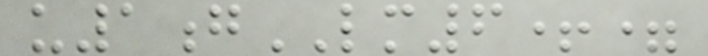u1gLM6+=
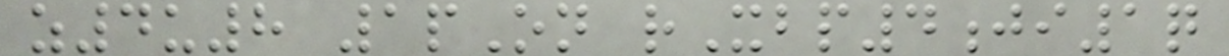z4u8 1pOn rXbp4ji1q
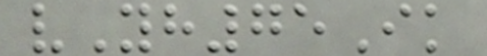vYh75Ik
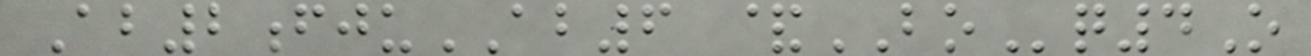Ab2fjuAB6 &BOq4O
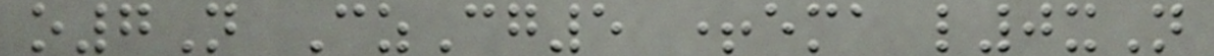o7N CzCg5 +ema l0xN
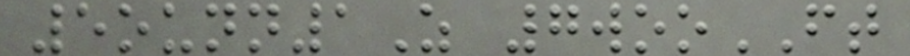5ounn1Z 7wooFT
